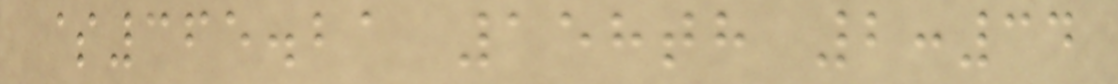$365.21 158th 2:34
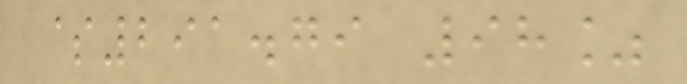$291.79 98%
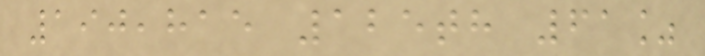190,815 125th 61%
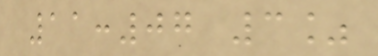11:07 3%
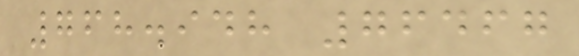768.948 76467
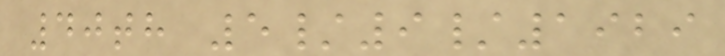40th 5/9/1929
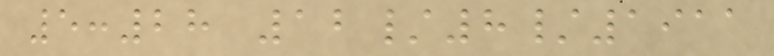5:28 12/8/1911
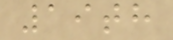19th
